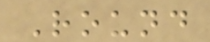Round
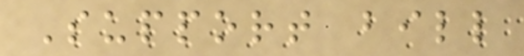Support bill
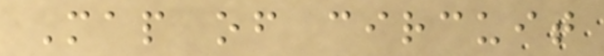Map of circuit
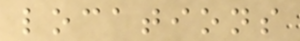locations
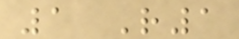1 R1
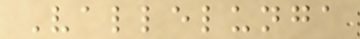Vallelunga
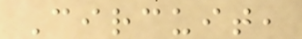Circuit,
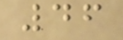46
